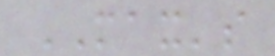MAX's
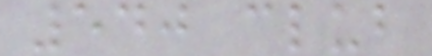540 club
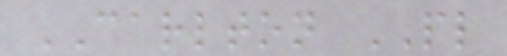CARLTON PL
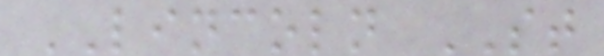LINCOLN ST
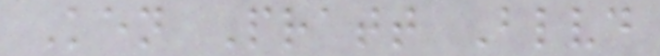Ken Pratt Blvd
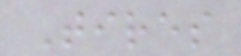Tires
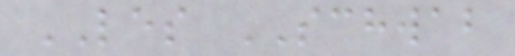LES SCHWAB
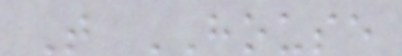T HOUSE
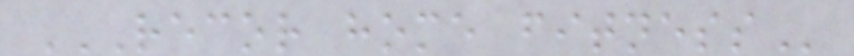RECOR HOME FITNESS
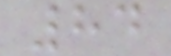84
